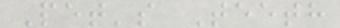Pet's Teeth
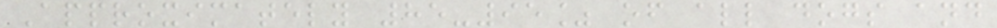Approximately 85-95% of all dogs and
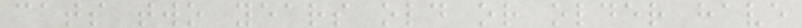cats two years old or older have
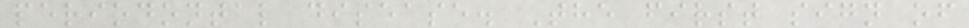periodontal disease. The first sign of
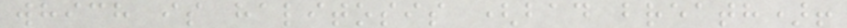which is halitosis (bad breath)!
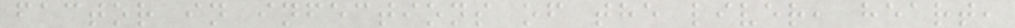factor in infections of the liver, heart,
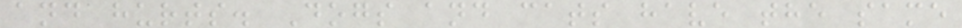and hurts. Dogs and cats have the same
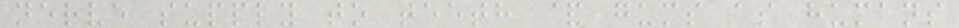nerve supply to teeth & gums as humans
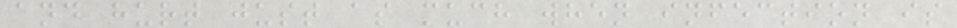and hurt just as much when infection is
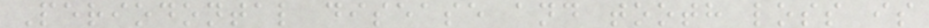Periodontal disease and tooth loss is
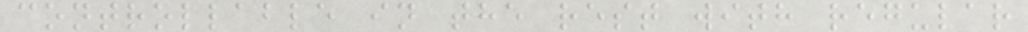controllable in the rest with regular
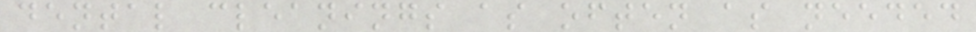dental cleanings as often as needed
